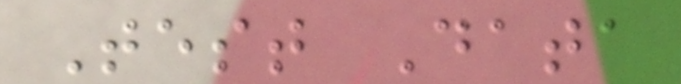Test Data
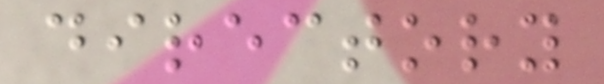directory
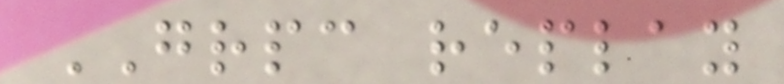GRPC replay
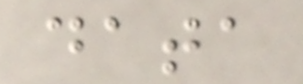data
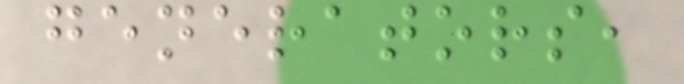generators,
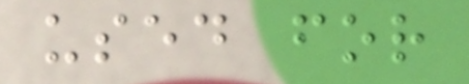used for
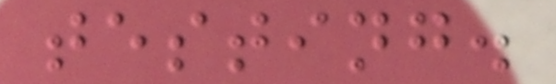testing.
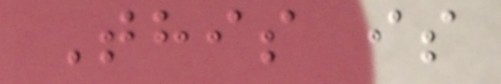This is
